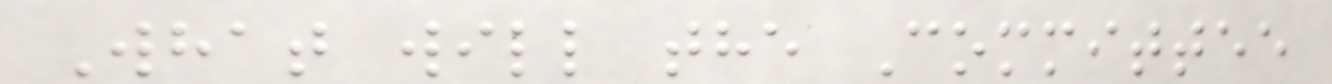What will the Committee
